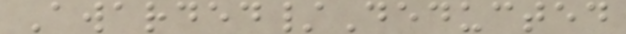Awarded/Deducted
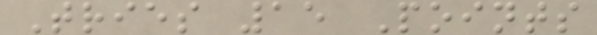Tries 15 Points
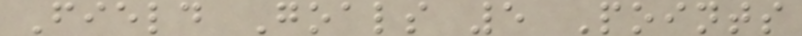Field Goals 5 Points
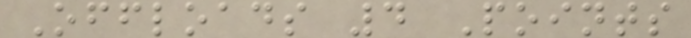Offloads 4 Points
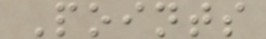Points
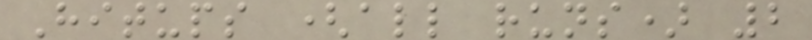Hitups (all runs) 2
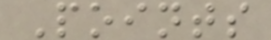Points
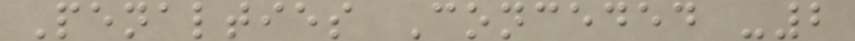Penalties Conceded -2
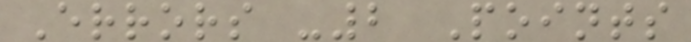Errors -2 Points
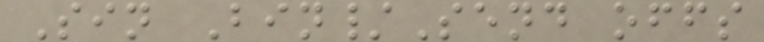Sin Bin/Send offs
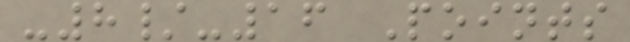-8/-16 Points
